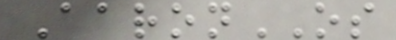AaronOS
